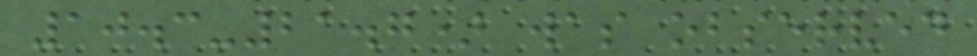10.3-21.7) was observed
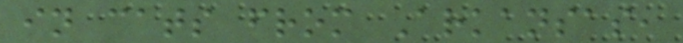in cats from Arkansas,
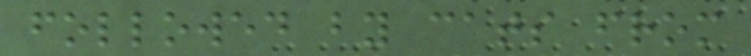followed by cats from
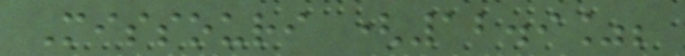Missouri (12.9%;
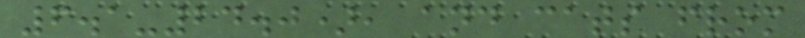6.1-24.0), and cats from
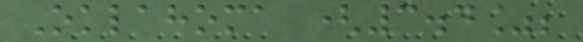Oklahoma (3.4%;
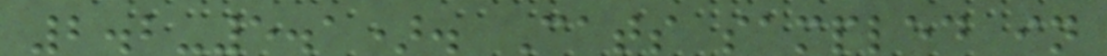2.2-5.1). Cats sampled in
